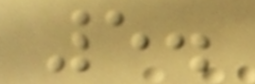5.
